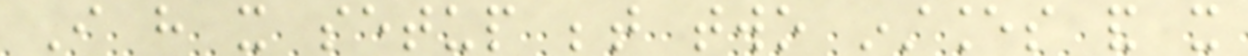I have it setup between two instances and it
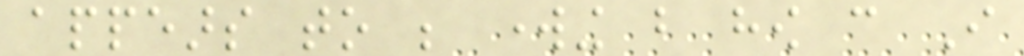appears to be working but how can I
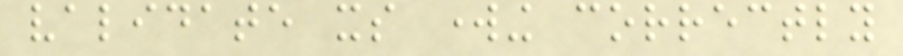validate its working correctly
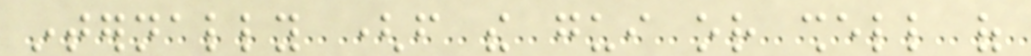internally (from the gui or shell of
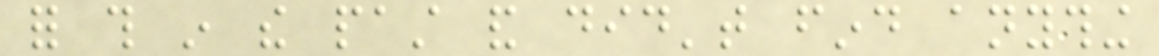for this in the past and did't find anything
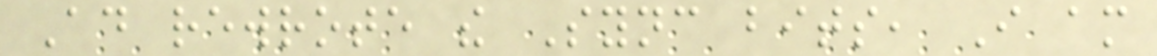Ad rewrote the Sync bits, I am
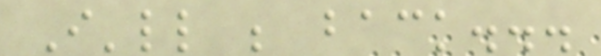I'll be back...
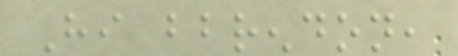Hi bbrendon,
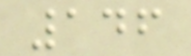146
